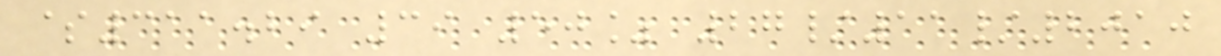$311.29 39 50% 27/11/2010
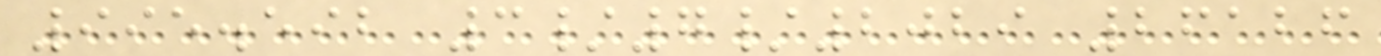995.592 3/7/2029 26126
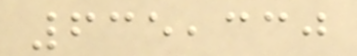635,330
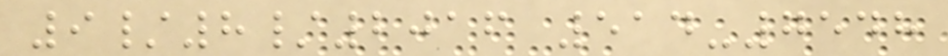9/8/2016 514-7548
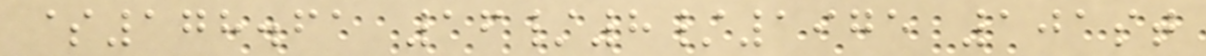$178.61 16/8/1975 101st
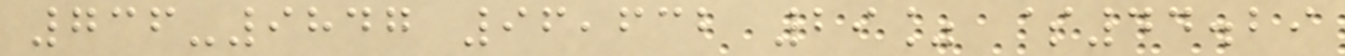736-9847 96,632 29% $44.29
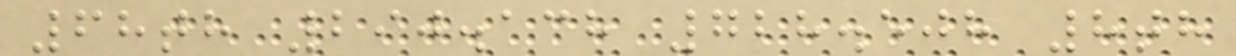68th 290.138 728.508 8th
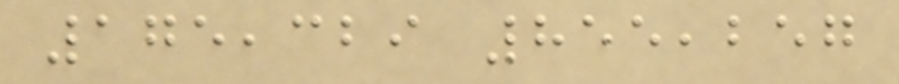175,329 855,257
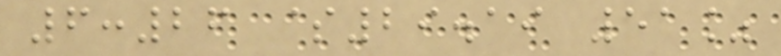6:26 $29.19 51%
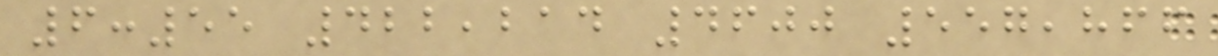6:55 422,214 4600 557,866
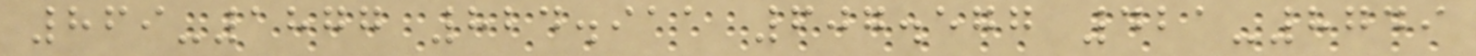869-1877 824.911 607.577 421-8749
